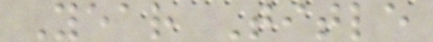Year Title
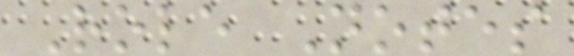Role Notes
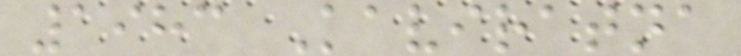1983 Kaviratna
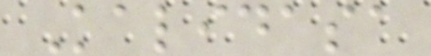Kalidasa
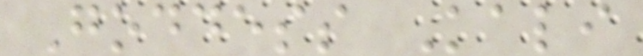Goddess Kali
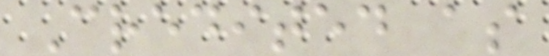Credited as
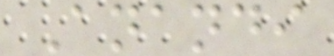Anandi
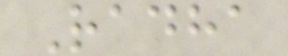Radha
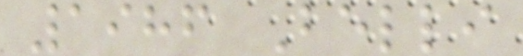1986 Belli
